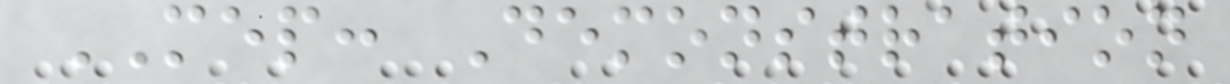MEP: Demonstration
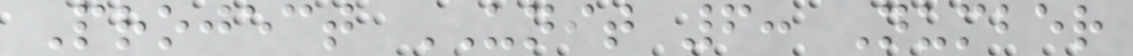Project UNIT 6: Number
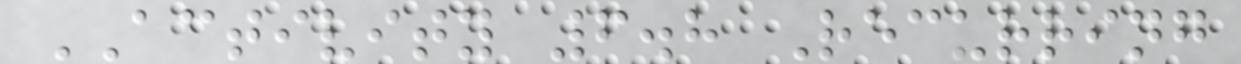ACTIVITY 6.8 Recurring
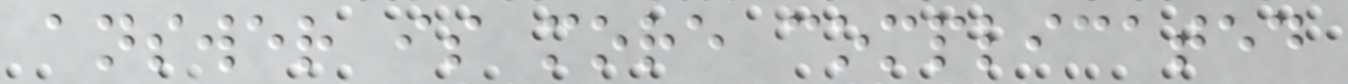answer is more complicated
